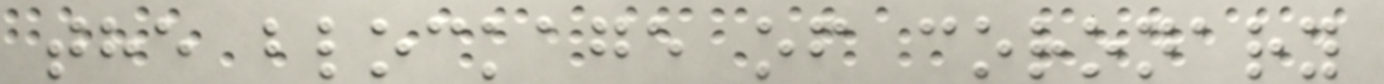the blockage of coronary
